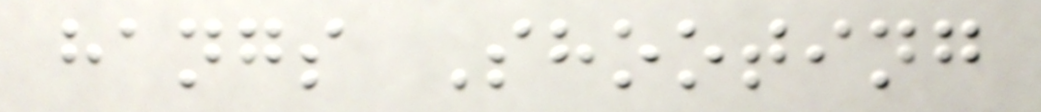hangs Shooting
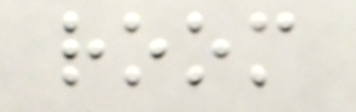room
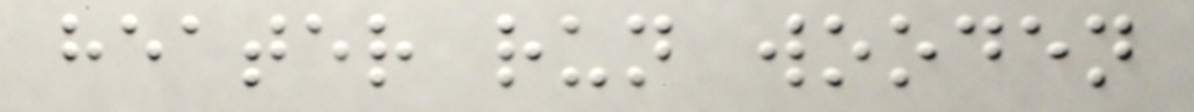heater run wooden
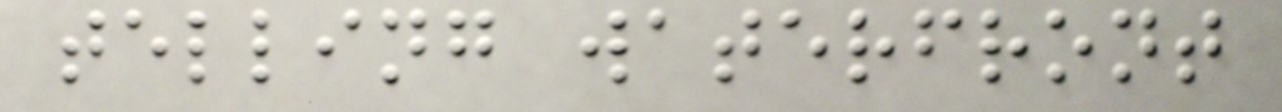telling waterfront
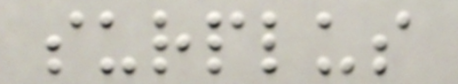surplus
